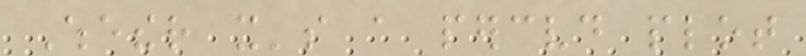Whether it's a perceived plot
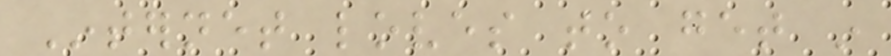Internet loves to get in
